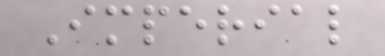Imperial
